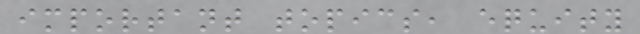important topics, equity
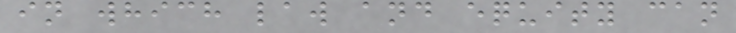in which law and equity can
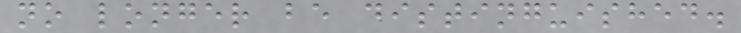no longer be distinguished.
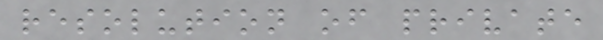resolution of private
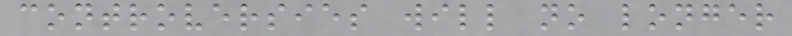controversies will no longer
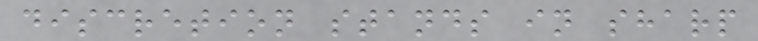discretion stands in sharp
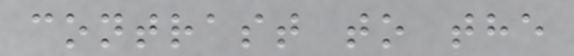contrast to the
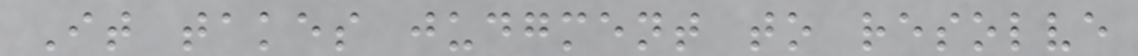It takes judgment to resolve
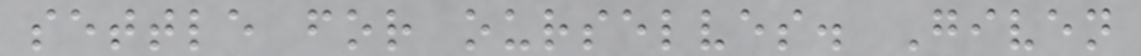settle for ourselves. Given
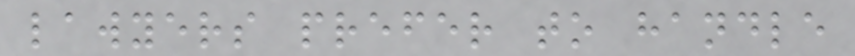lawyers prefer to handle
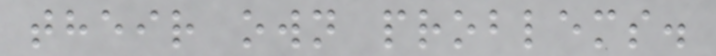their own problems.
